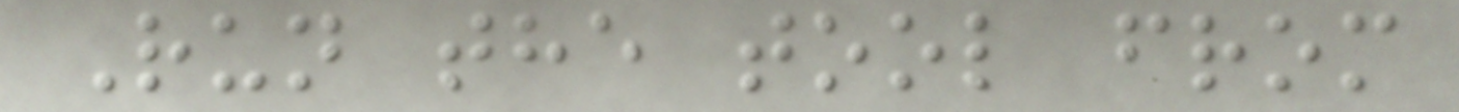Run the tool from
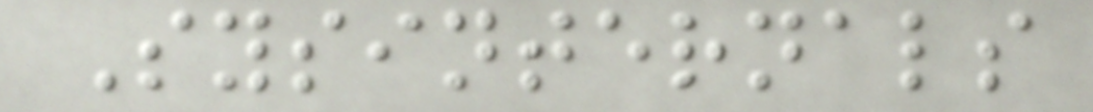Sysinternals
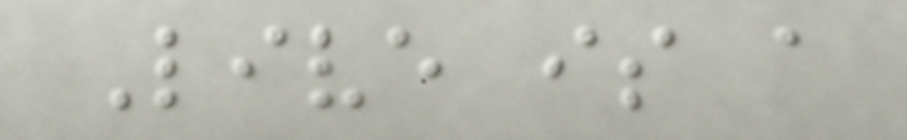Live is a
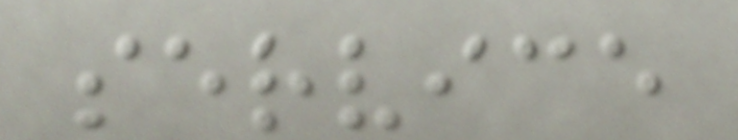service
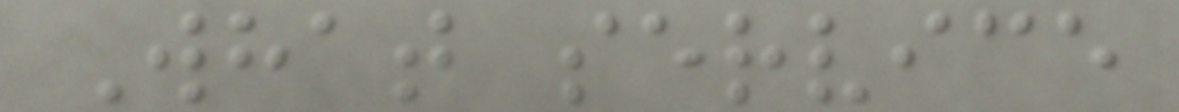What service
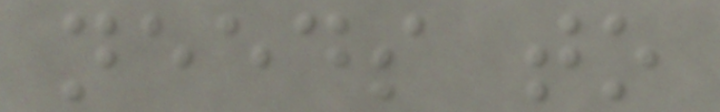needs to
